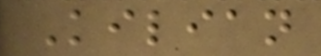Kilian
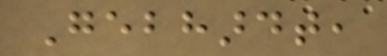Gebhardt,
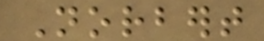Norbert
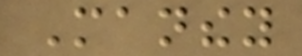Manthey
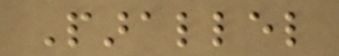Parallel
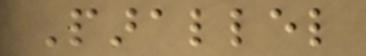Parallel
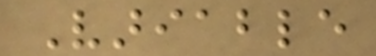Variable
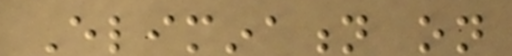Elimination on
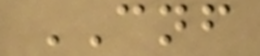CNF
